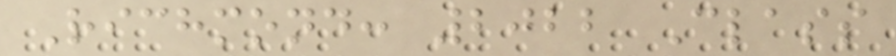Richmond: 2022 Class
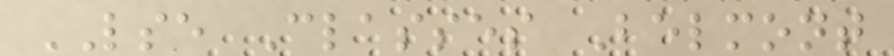LSE Classes Belmont
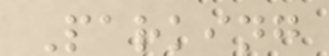Parking
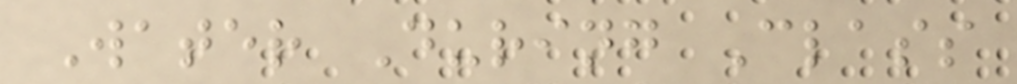Water During Class
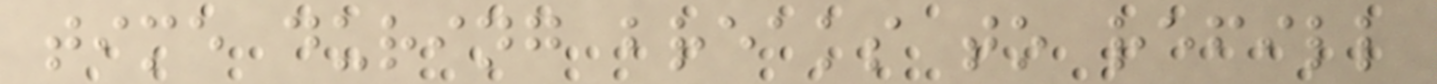time during breaks to refill
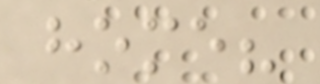home?
